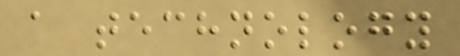a technology
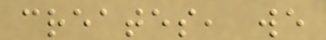creates, we
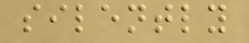silently
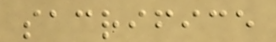sacrifice
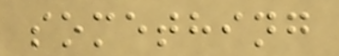something
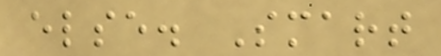else. Smart
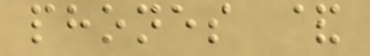phones &
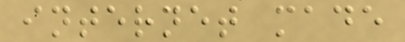internet made
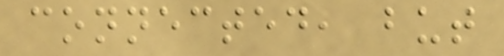connected, but
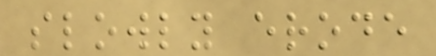slowly erode
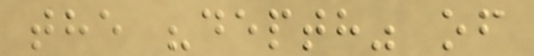the "depth" of
